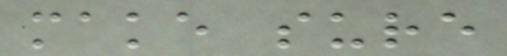make sure
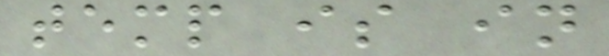temp is in
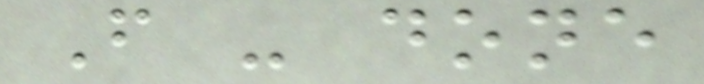F - done
